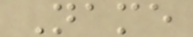Name
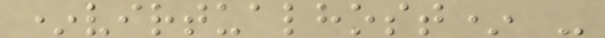*virtualhost* -
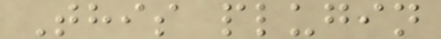This plugin
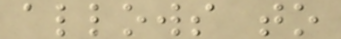allows to
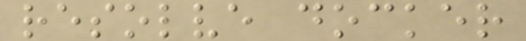resolve docker
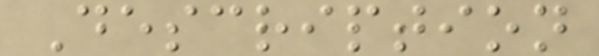Description
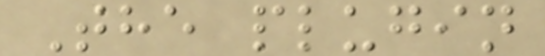The plugin
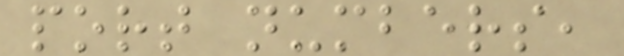port numbers,
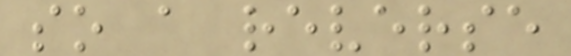so a reverse
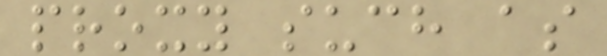proxy such as
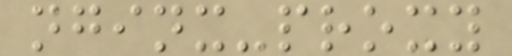nginx-proxy
